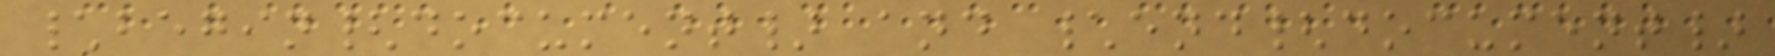\begin{document} and \end{document}
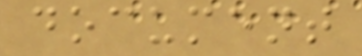document
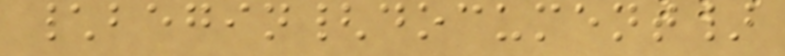\begin{document}
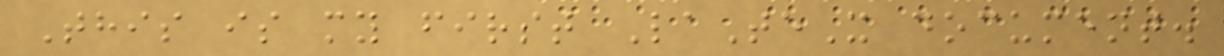This is my first LaTeX document.
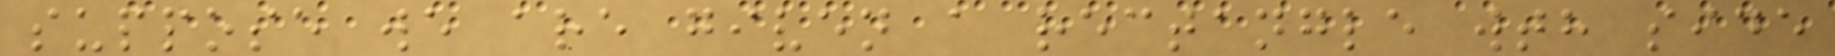suppose we are given a rectangle wth side
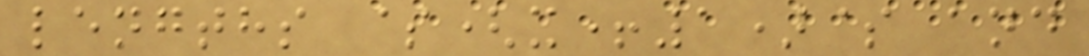lengths $(x+1)$ and
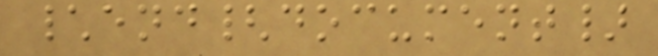\end{document}
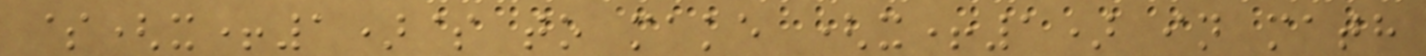$(x+1)$ to make (x+1) in math
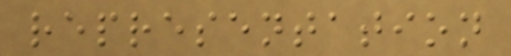representation
